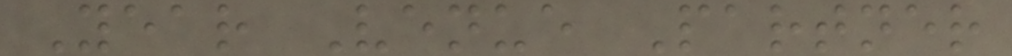Year Venue Partner
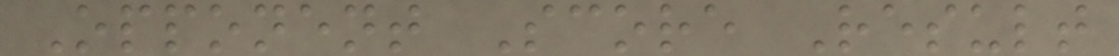Opponent Score Result
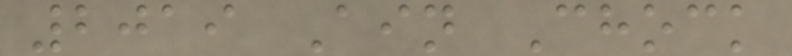2019 Ain Chock
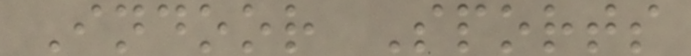Indoor Sports
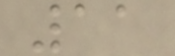11
